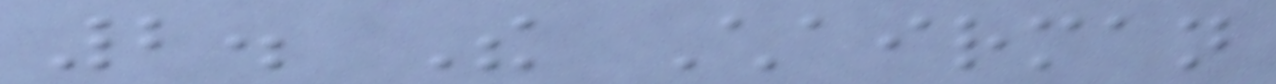2. The Chairman
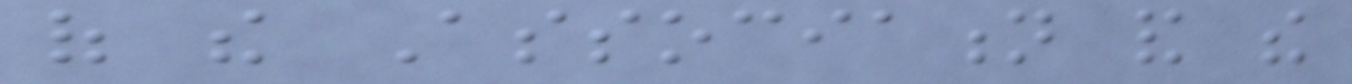of the Association and the
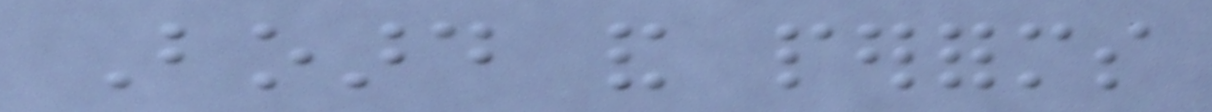Board and performs
